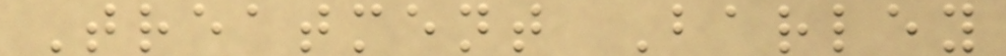Treatment Barley
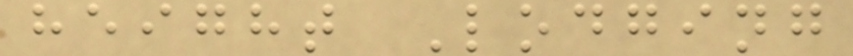height Lodging
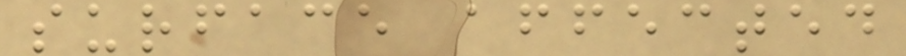surface affected
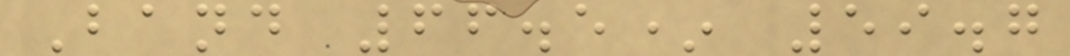Band 66.5* 59.7
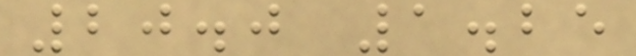20.0 1.25
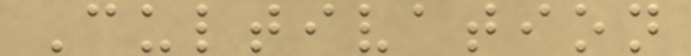Cultivation
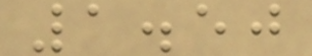1.50
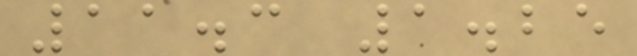11.3 1.25
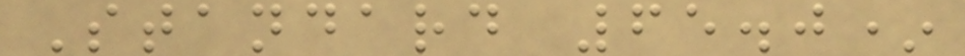Standard 65.0*
